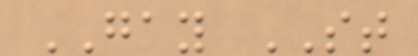GAY ST
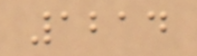1214
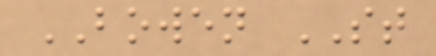BOWEN ST
